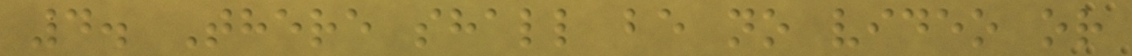4. There shall be no video or
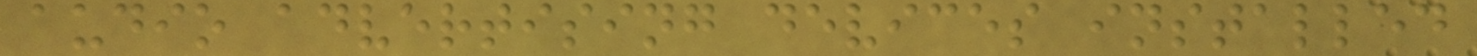audio advertising devices installed
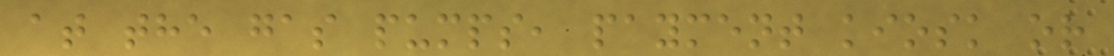at the gas pumps, payment kiosk or
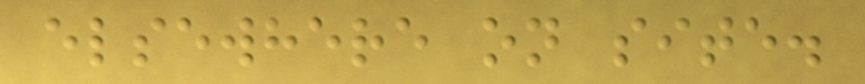elsewhere on site.
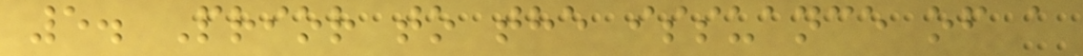5. Prior to the issuance of a
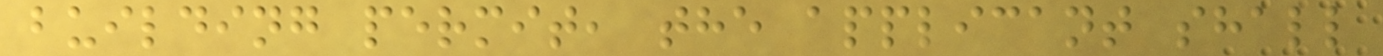building permit, the applicant shall
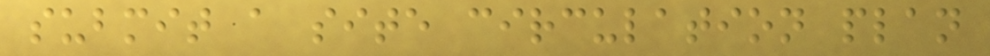submit a site circulation plan
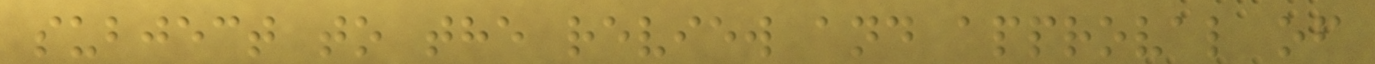subject to the review and approval of
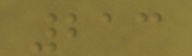213
